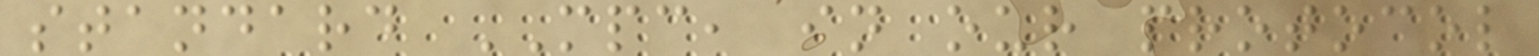standard MPC, in our protocol
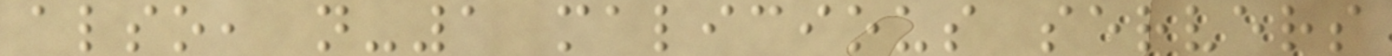also, n-1 malicious servers
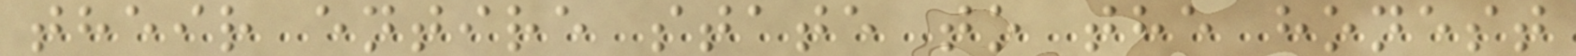their entire state to the honest
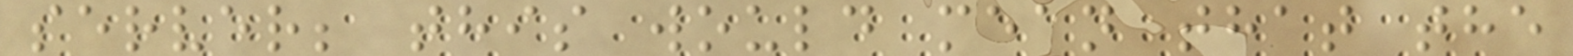server; this would mean that the
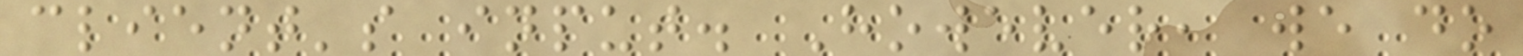client's input. However, we do
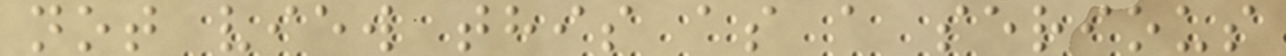not view this as a serious
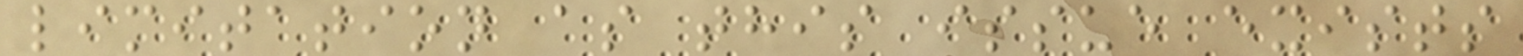limitation as this issue exists
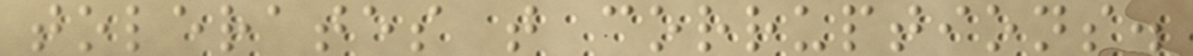tolerates t corruptions.
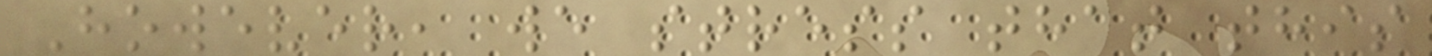However, we stress that this
